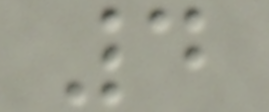4
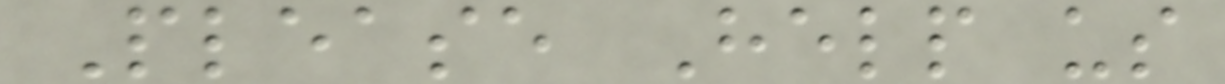Please Help us
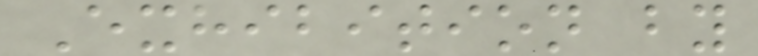Exhibition by
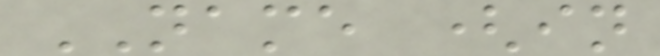NAME (in
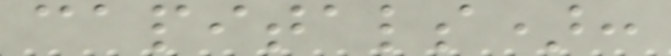capitals):
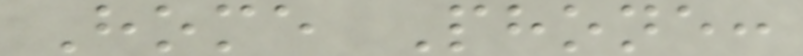Home Phone:
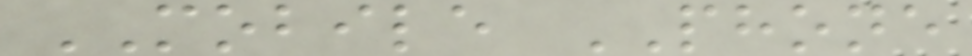MOBILE PHONE
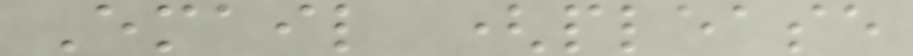Email (please
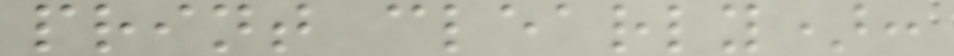print clearly):
